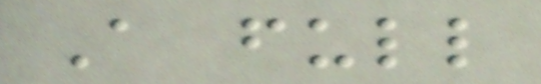A full
